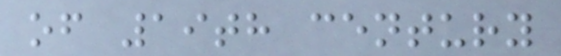of 19th century
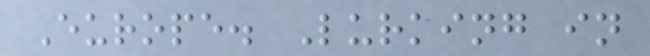Europe. Lurking in
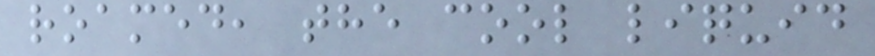roamed, the cool liquid
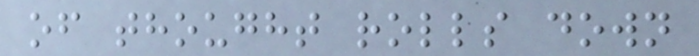of thought rolls down
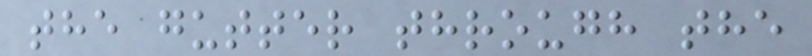the gutter through the
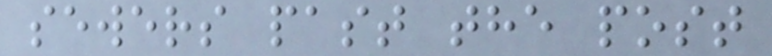sewers past the post
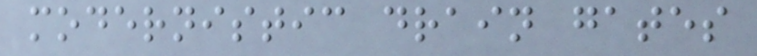modernistic drain gates
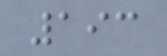193
